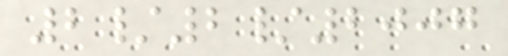2/2/2007
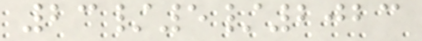23/5/2023
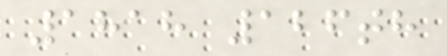1818 126th
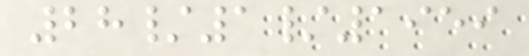28/1/1959
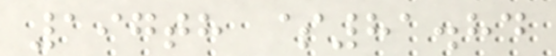197th $81.84
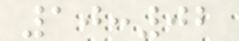10:02
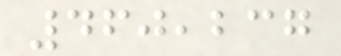460,237
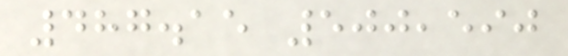487.15 500,590
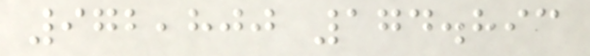972,800 174.893
